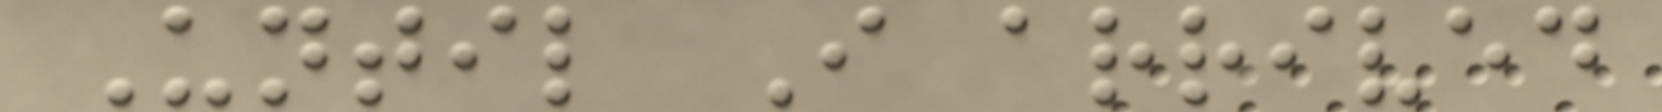Until I arrived
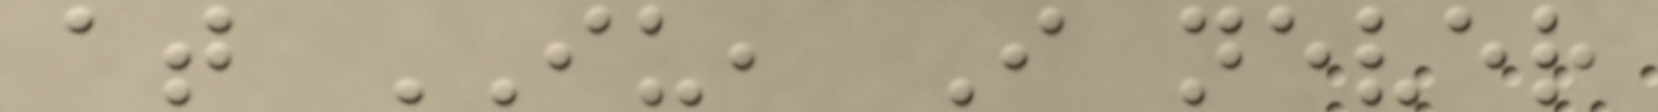at IU, I never
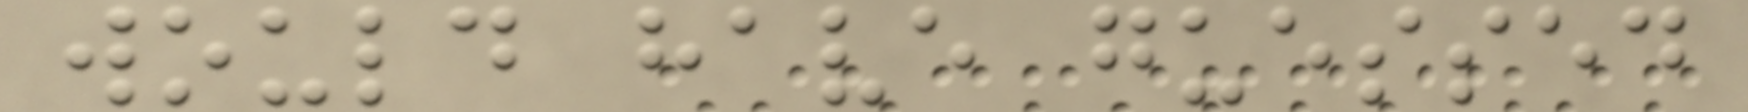would have guessed
